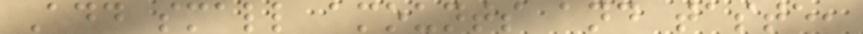Add small amounts and taste,
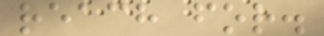reach for.
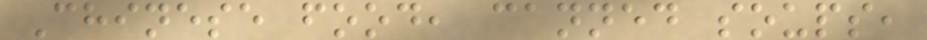Chinese food, canned soups,
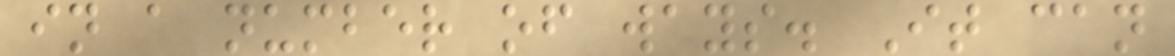in a number of ways. It can
